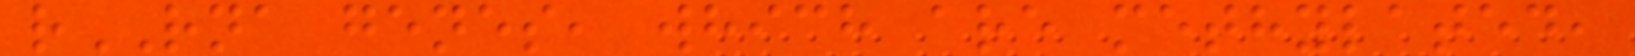rRNA genes, which are methylated,
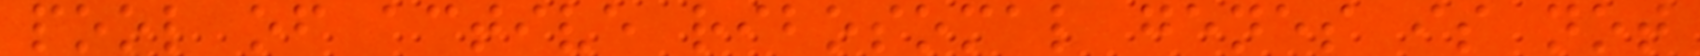pool of active ribosomal genes is not
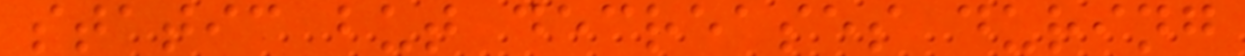static but decreases during
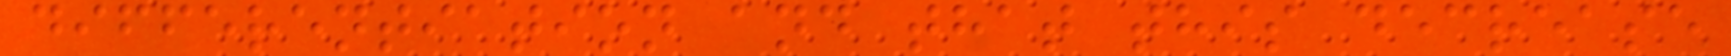differentiation and that this decrease
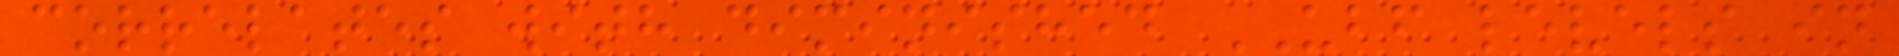correlates with diminished UBF levels in
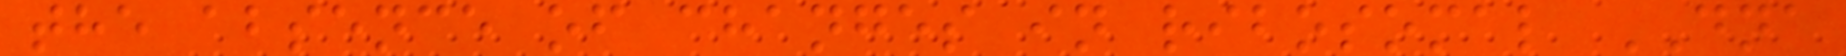the absence of changes in ribosomal DNA
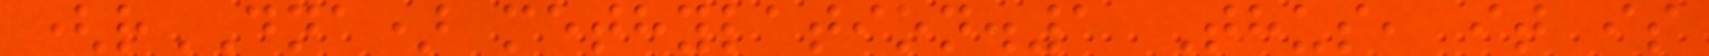(rDNA) methylation.1 Thus, it is
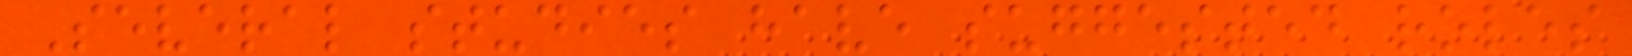Several studies have suggested roles
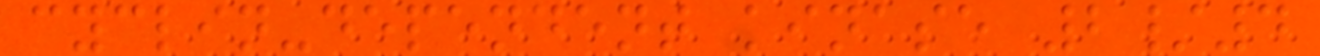cyclin-dependent kinase 2/4
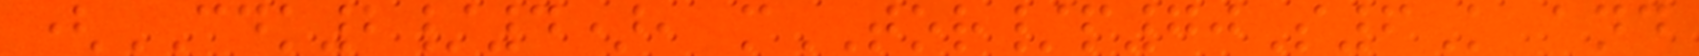(CDK2/4), mTOR/p70S6K and
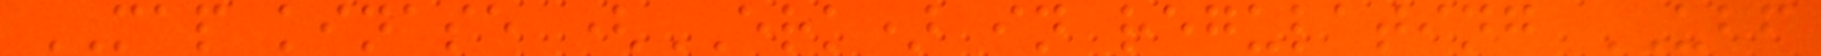MAP kinase (ERK) in regulating UBF
